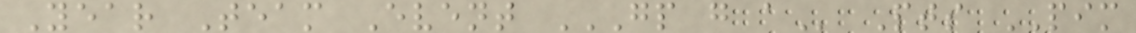Year Team Event GP G A Pts PIM
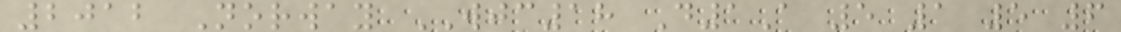2012 Norway WJC18 D1A 5 1 5 6
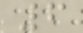6
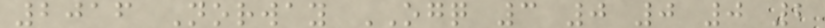2016 Norway OGQ 3 0 0 0 2
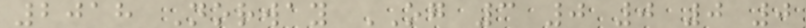2018 Norway OG 3 0 0 0 0
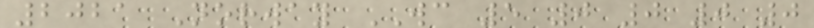2021 Norway WC 5 0 0 0 0
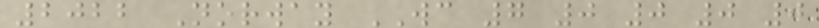2022 Norway WC 7 0 0 0 0
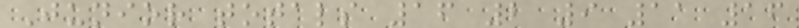Junior totals 16 2 9 11 16
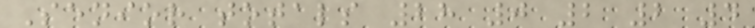Senior totals 28 0 2 2 4
